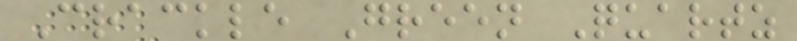Crackle Green Quartz
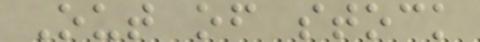Out of stock
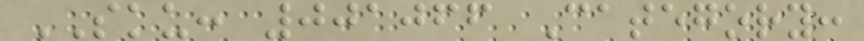SKU: 001066 Category:
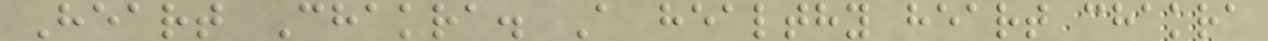Heart Chakra. A healthy heart chakra
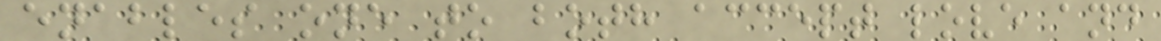enables one to both accept love and
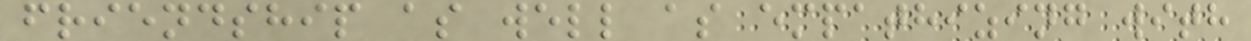friendship as well as empathizing with
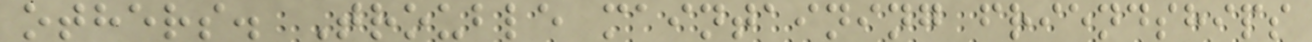others. Trouble maintaining friendships
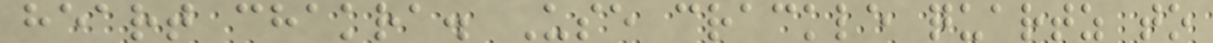heart chakra. Use crackle quartz to
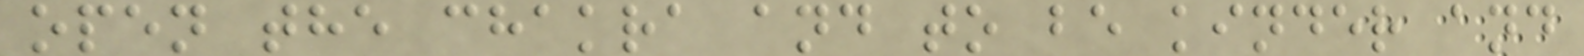open the chakra and to be kinder and
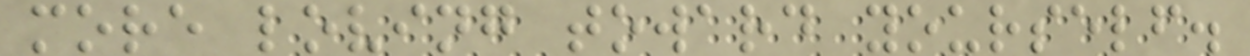more loving toward yourself.
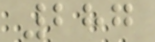287
